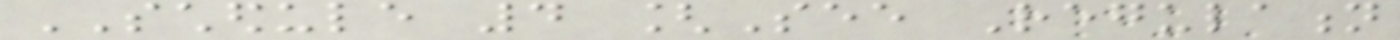SCHEDULE 4 [See Regulation
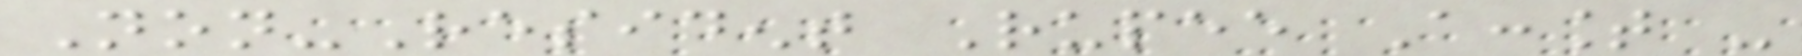Non-Resident Rupee Account -
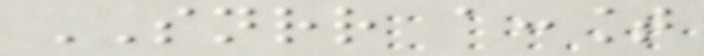SNRR account
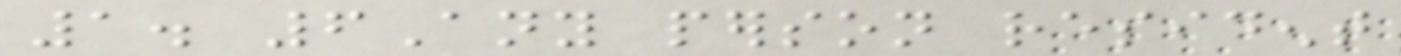1. 6Any person resident
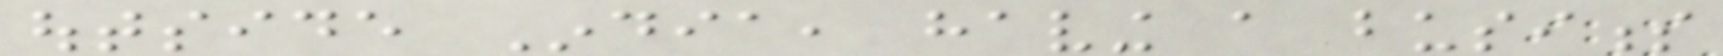outside India, having a business
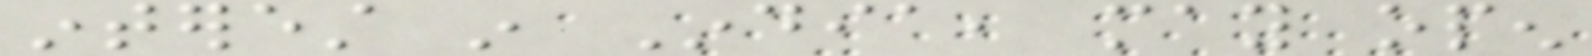interest in India, may open
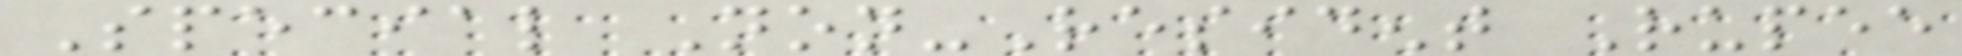Special Non-Resident Rupee
